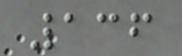136
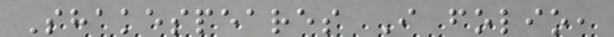Shakespeares I folio,
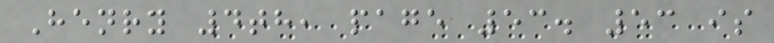Henry 4th, page 53. 53 is
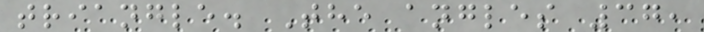triangle. The angles 37,
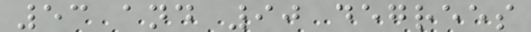53 and 90 degrees
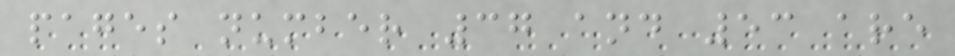pages number 37 and 53 are
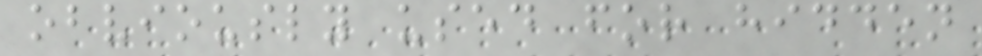obviously used for hidden
